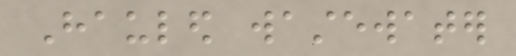Hauled wastewater
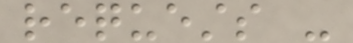requests -
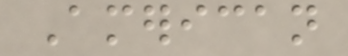American
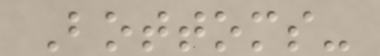Bottoms-
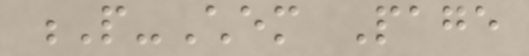P-Chem Page
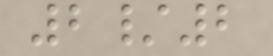2/2
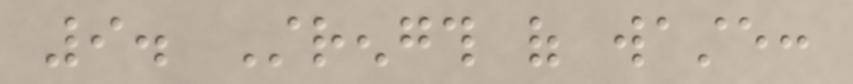9. Strength of waste:
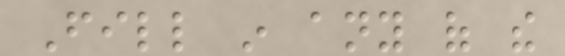Fill in any of the
